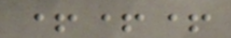+++
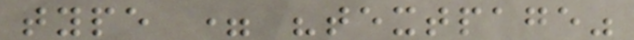type = "textpage"
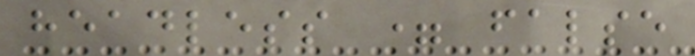headless = false
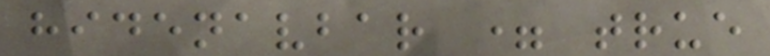hidenavbar = true
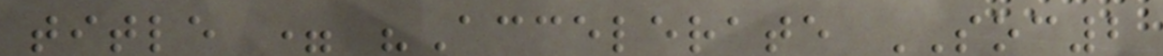title = "Accelerate SOC2
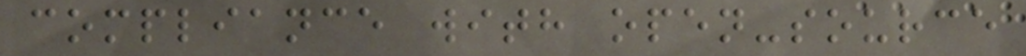compliance with open-source
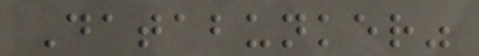Databunker"
